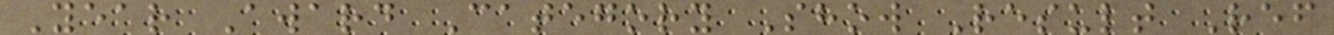Year Award Category Show Result Ref
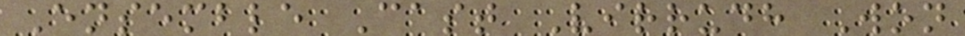Ensemble Cast Virrudh Won
